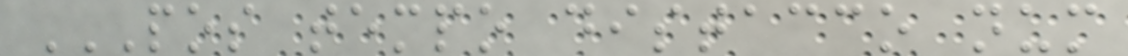POS TEMPO DISTACCO NUM
